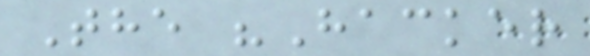The "Hacker
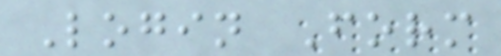Login Form
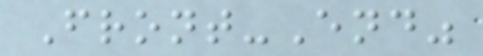Front-End"
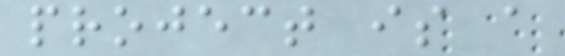project is a
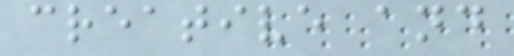creative and
